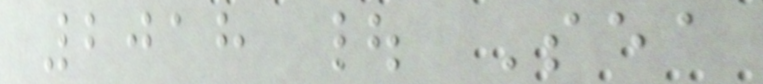2018 | Sea
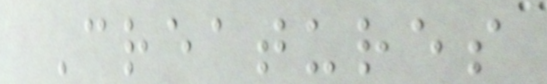Creatures
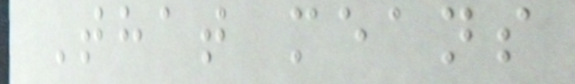That means
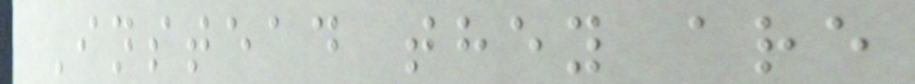Instead they are
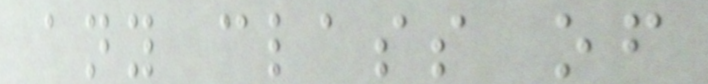any class of
